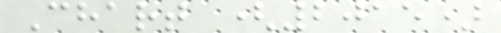Chart (2015)
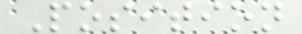Position
